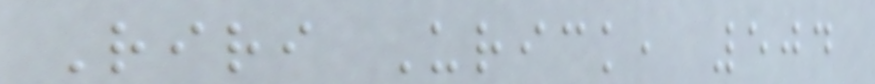Riri Urick, 504
